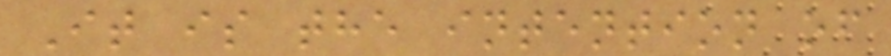It is the intention of
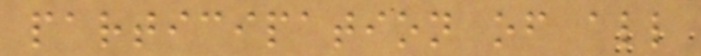participation of all
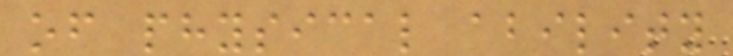of physical ability
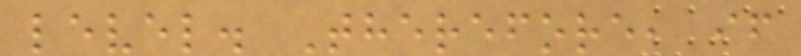level. Therefore, if
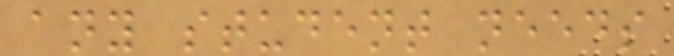any student needs
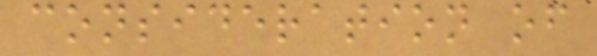consideration of
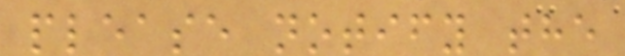please notify the
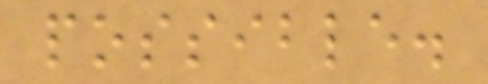possible.
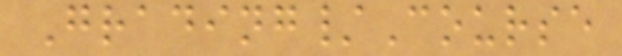Grading/Course
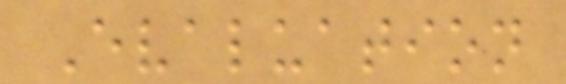Evaluation
